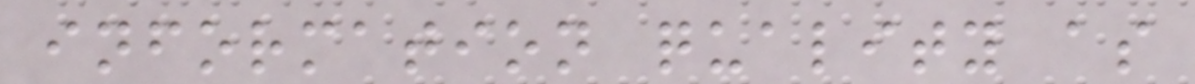information quality as
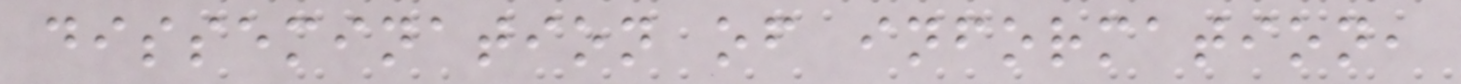dissemination of information,
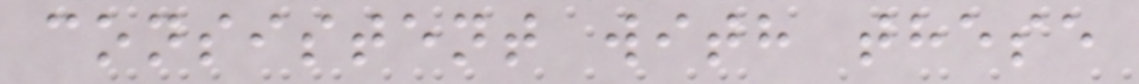consistent with these
